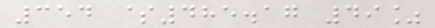354 $485.17 49%
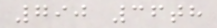790 36th
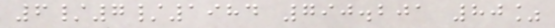6/7/1984 790.201 80%
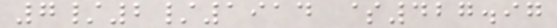7/2/1914 $427.97
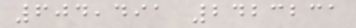604,491 2423231
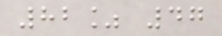82% 47
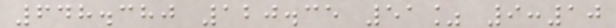648.380 120.35 51% 9:10
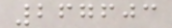267603
